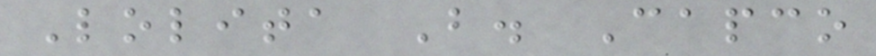Lolita B. Capco
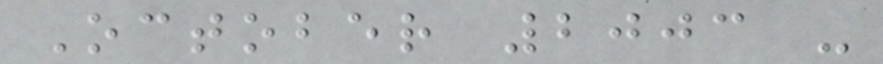October 2003 -
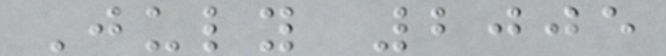July 2005
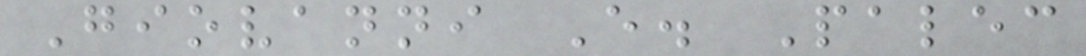Giovanni E. Palec
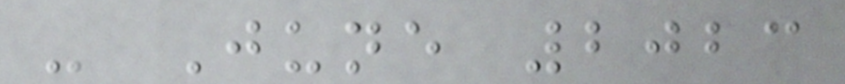- June 2023
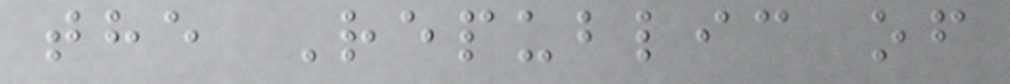the Republic of
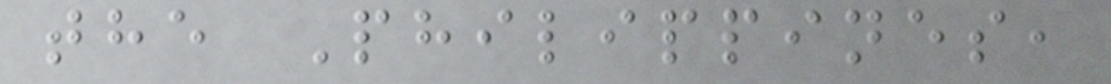the Philippines,
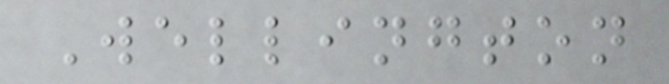Wellington
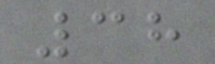38
